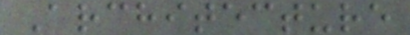Architecture
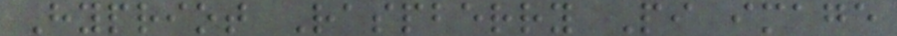Hypriot Raspberry Pi image
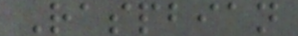Raspbian
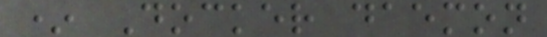* Docker daemon
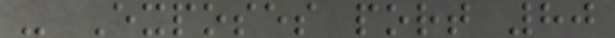- Exposes port 80
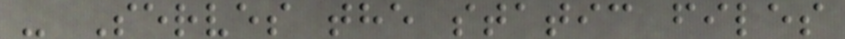- Serves the static files
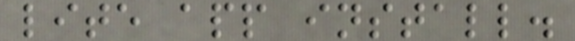lite app install.
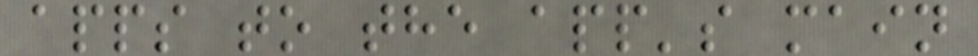apps to the app's main
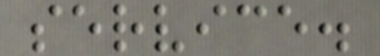service.
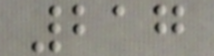217
